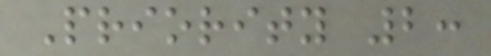Priority 2:
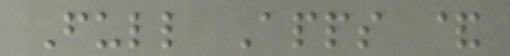Full Apps &
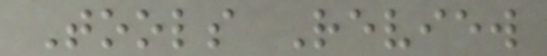Tools Review
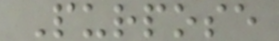Purpose
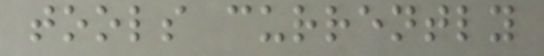tools currently
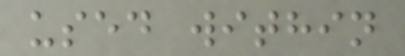used within
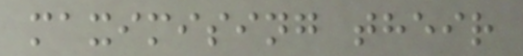maximising their
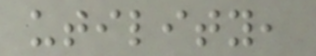utility,
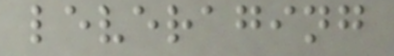leveraging
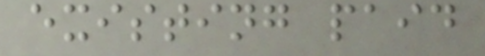existing paid
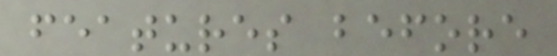features before
